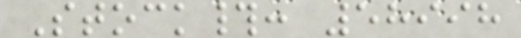Stock#: 58998
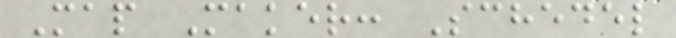Map Maker: Schedel
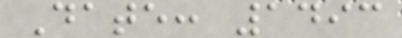Date: 1493
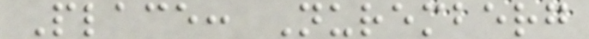Place: Nuremberg
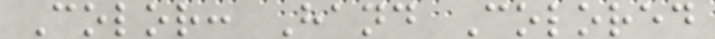Color: Hand Colored
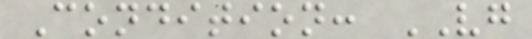Condition: VG
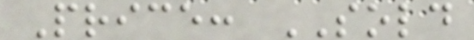Price: SOLD
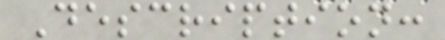Description:
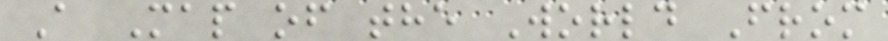A Map of the World From
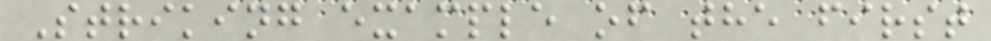Striking example of the first
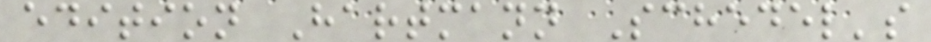edition Hartmann Schedel's
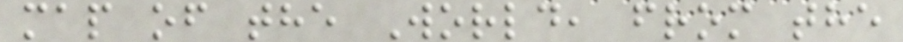map of the World, from the
